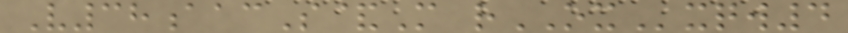V38aacS&M rOXxqw4
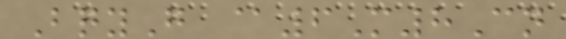BqyG @6M8Cn
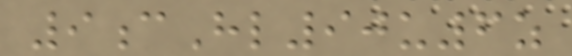9cHl90u6z
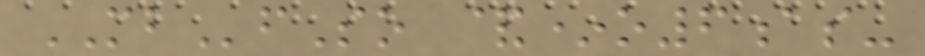MBfSo &*o6as-
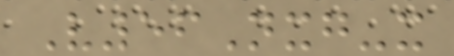V56Nxg-x
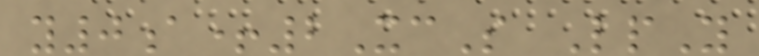y0a+2XcS LpY
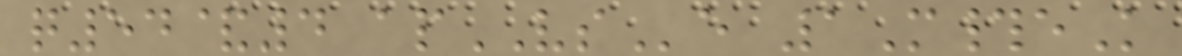q54&4 apVSe 1M#eK
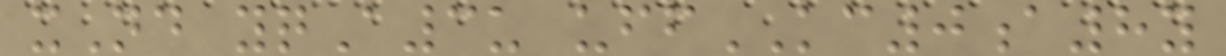xNd yqA3u uffKC0a8y
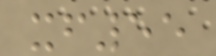xf55
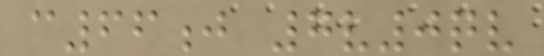c66j 7v0qv
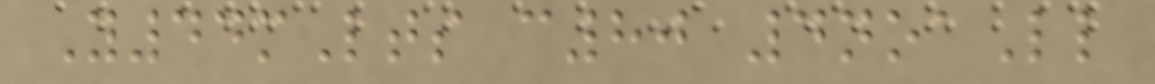Y44mLts c80 4noaLl
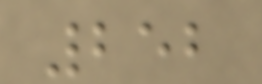252
